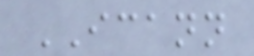ICANN
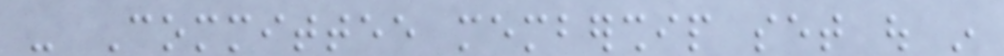- Committee membership set out in
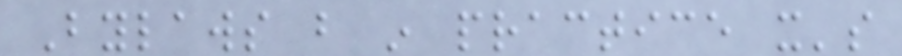Bylaws but in practice it's
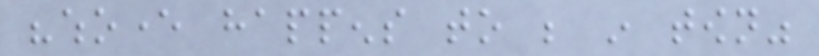"whoever happens to be in town"
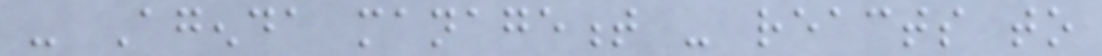- Agenda management - reacts to
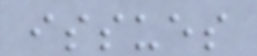issues
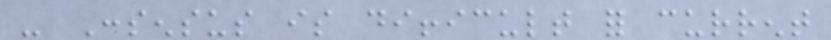- Consensus is difficult for current
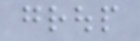group
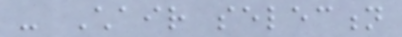- Chair selection
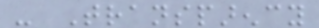- Transparency
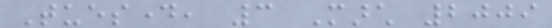Tuesday, 3 March 2009
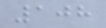108
